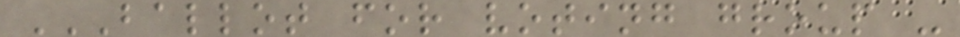BALLOT FOR VOTING GROUP -
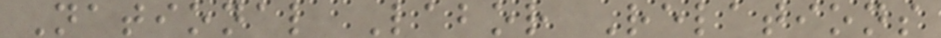National Labor Relations
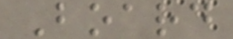Board
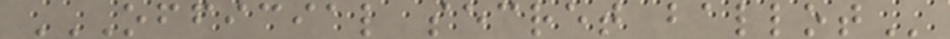OFFICIAL SECRET BALLOT
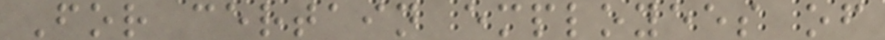For certain employees of
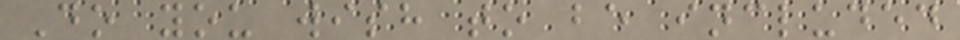Do you wish to be included
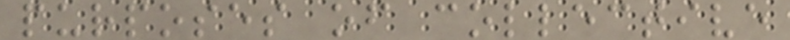purposes of collective
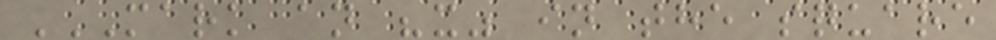MARK AN "X" IN THE SQUARE
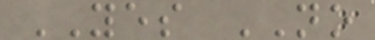YES NO
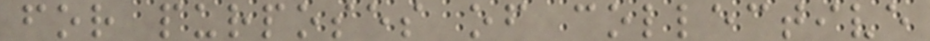for purposes of collective
